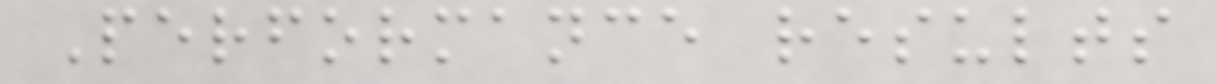Performance results
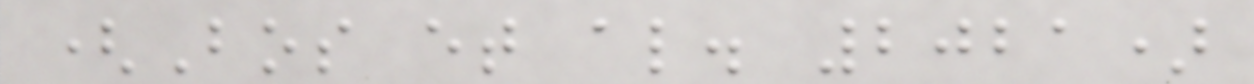(Bos et al. 2021)
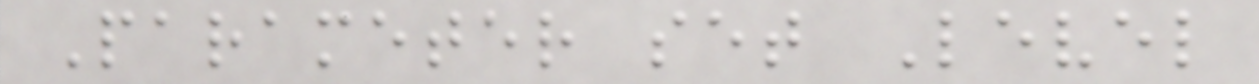Parameter set Level
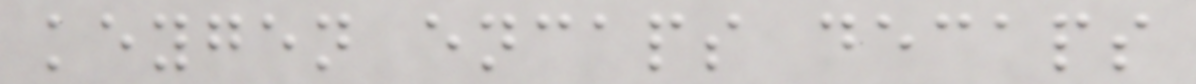keygen encaps decaps
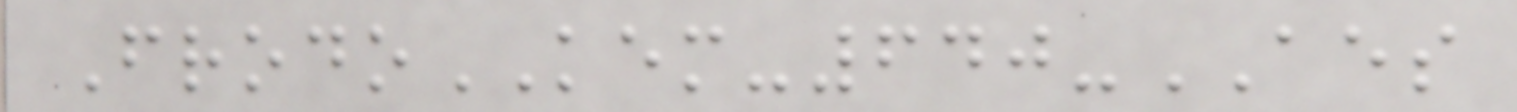FrodoKEM-640-AES
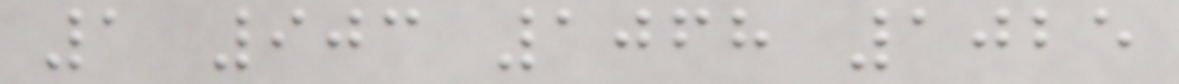1 903 1068 1025
